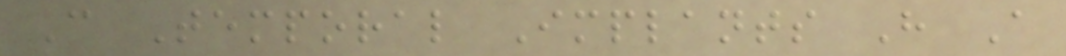Can Temporal Implants Have A
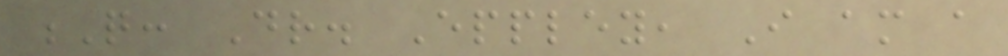Q: Dr. Eppley, I am a
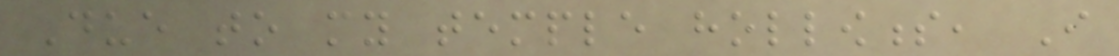Due to my temple hollowness, I
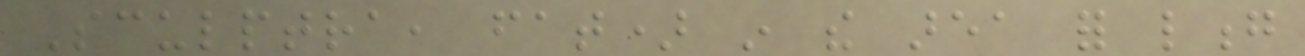Sculptra, fat) in the area for long
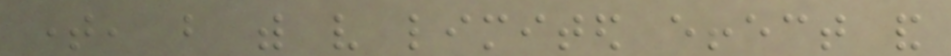time, but with very limited effect and
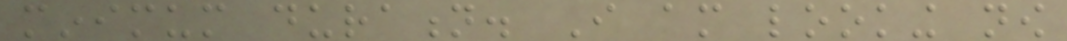minimum duration. I am looking now
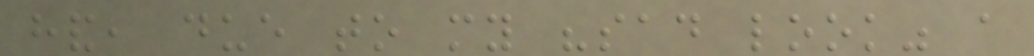hand, due to my "sad look" a
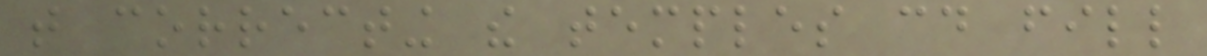that correcting the temples could fill
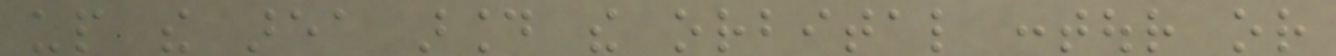up the area around the orbital contour or
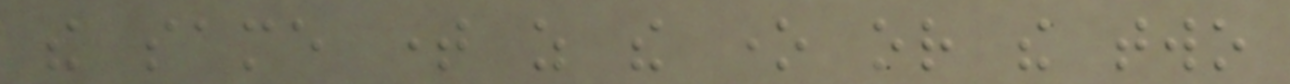the same time as the one or the two
